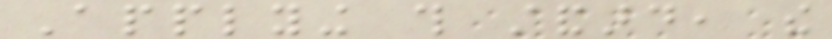Applying this standard, the
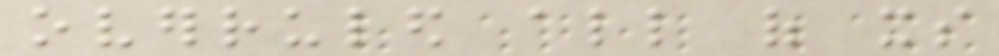overruled all of its
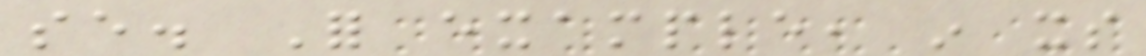se. For example, in its
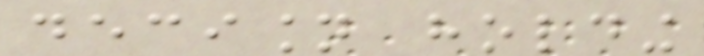decision holding
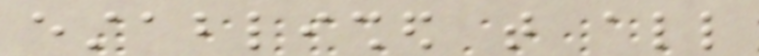established that all
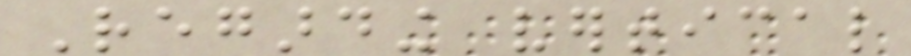Regarding vertical
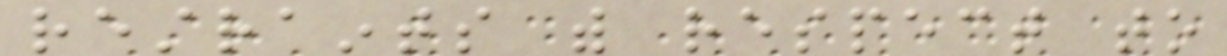restraints with respect to
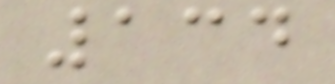134
